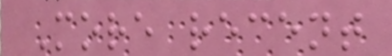More recent
